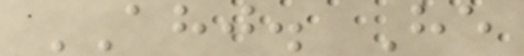AHJ. He
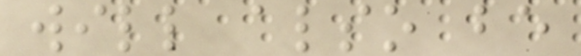will also be
